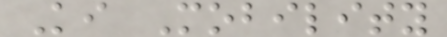Ki Mobility
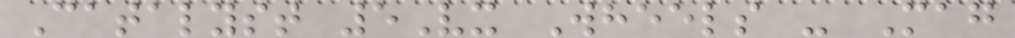Catalyst 5Vx Wheels - Mag
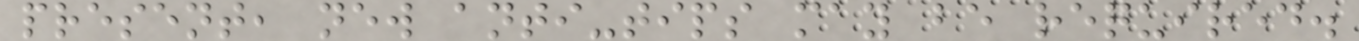present, new anti-tips may be required.
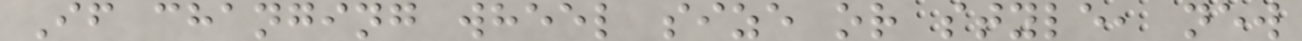If changing wheel size or style, new
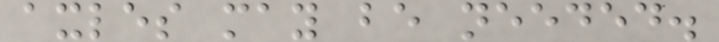axles may be needed.
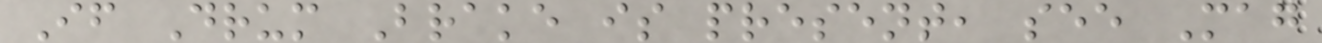If Drum Brake is present, see Mag
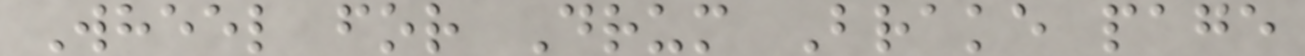Wheel for Drum Brake page
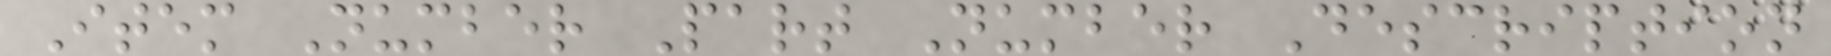Item Number Part Number Description
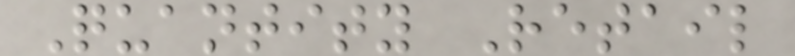Quantity Retail
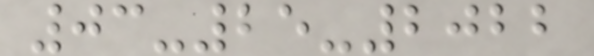03-25-2022
